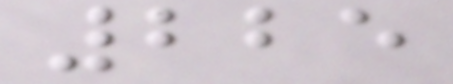225
